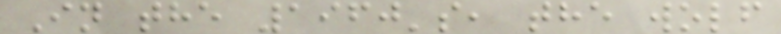In the 1960's, the wolf
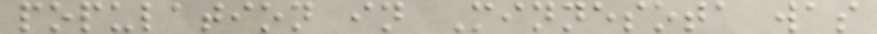population in Minnesota was
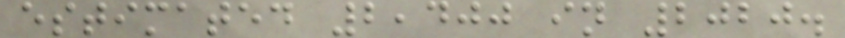estimated 2,400 in 2020.
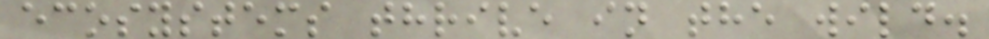ecosystems thrive in the wild.
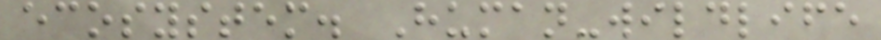ecosystem. Human-wildlife
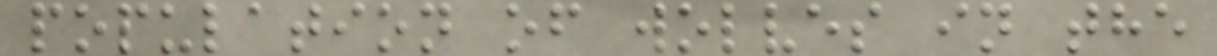population of wolves in the
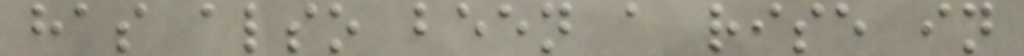has also been a rise in
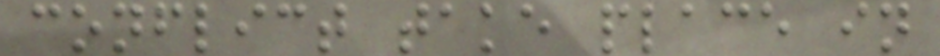conflict take place in
